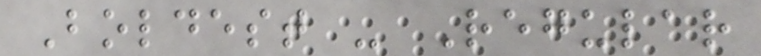Boldest - Regular
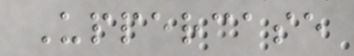Uppercase
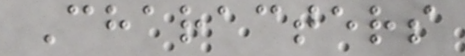Characters
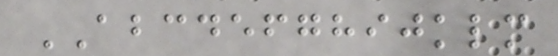ABCDEFGHIJKLM
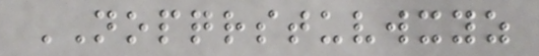NOPQRSTUVWXYZ
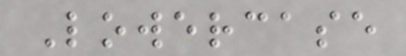Lowercase
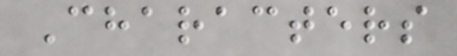Characters
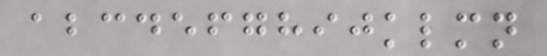abcdefghijklmn
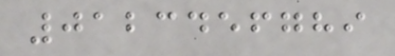0123456789
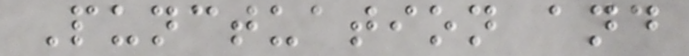Punctuation and
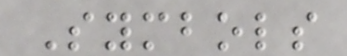Symbols
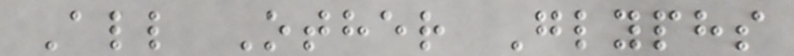All Other Glyphs
